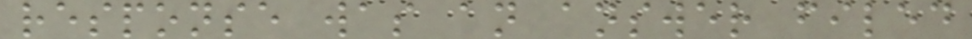response was an answer filed
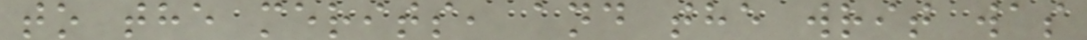to the merits, and the writ was
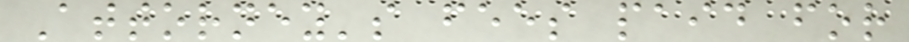Attorney's fees paid for
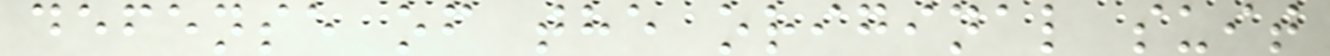defense of the original suit
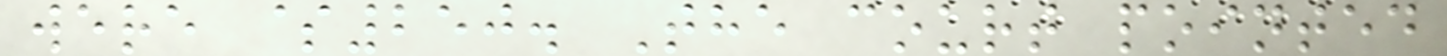were $250. The court pointed
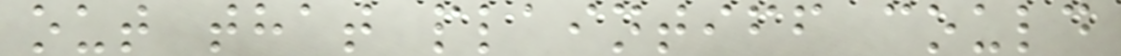out that plaintiff could
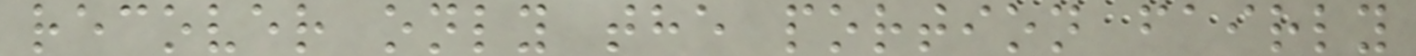recover only the portion fairly
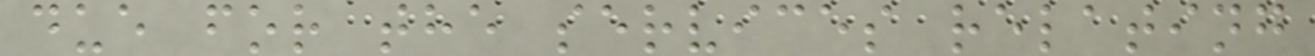due for the services relating
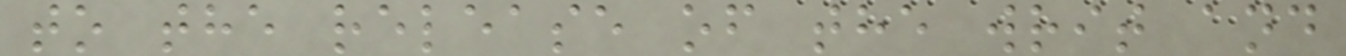to the release of the writ and
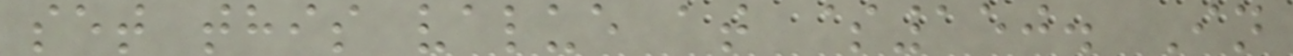set this value at $150. In
